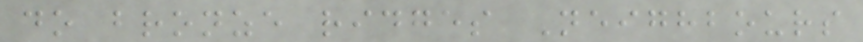do bronze ridges Neighbours
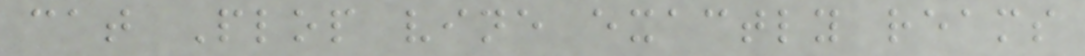cat Plop vine exactly reams
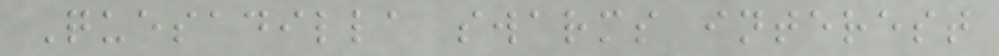Quesadilla swarms interest
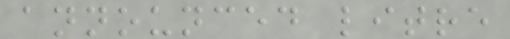announced litre
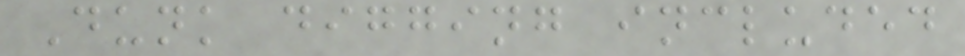Dunk digging included
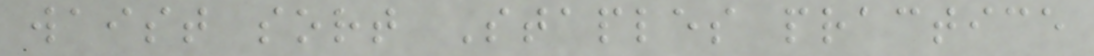waist sort Staples practice
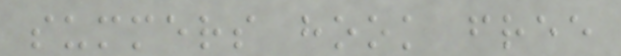summers hook free
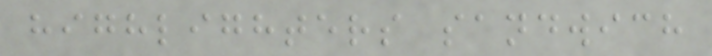highlighters sandwich
